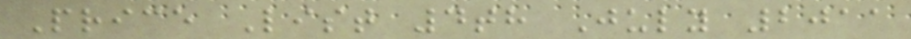Price List 4th July 2011
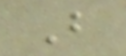B
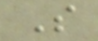S
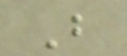B
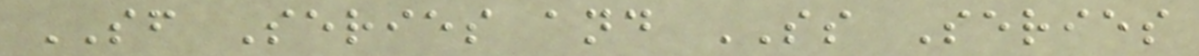SF Series and SS Series
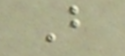B
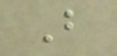B
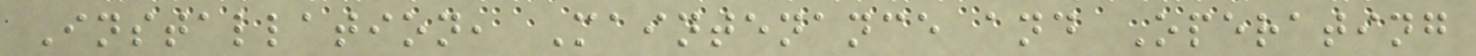Installation, Maintenance and Operating
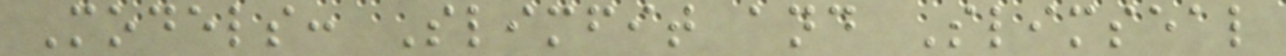Models: Slimfit and Slimseal
